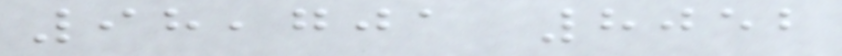98,701 8052
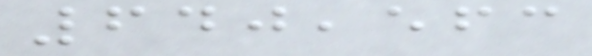640,563
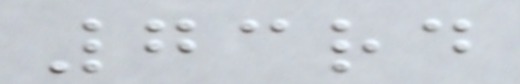73rd
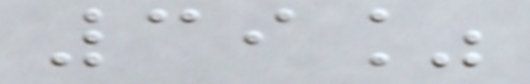39%
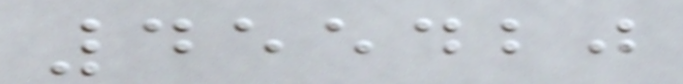455420
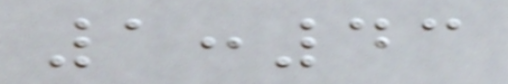1:43
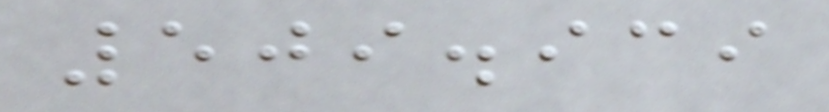509.939
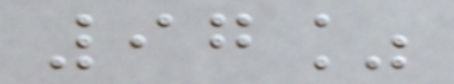97%
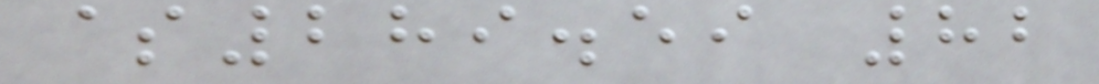$289.59 82
